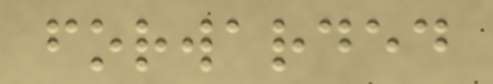forwarded
